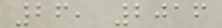26, 2016
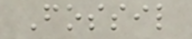Fossil
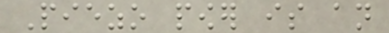Piezo power is an
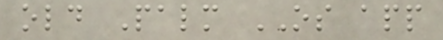old Palm OS app
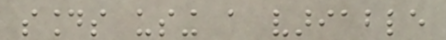sounds using a variable
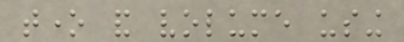tone and volume using
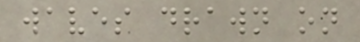waves drawn on
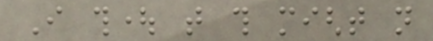I thought that this might not
